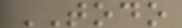TODO
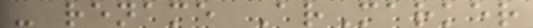- rename ArMarker
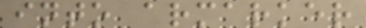into armarker
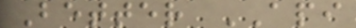Better API
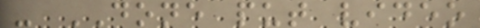- DONE put video
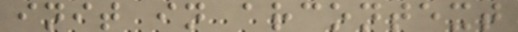init in arcontext
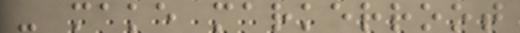- make markerroot
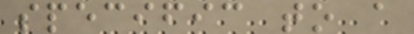specific to a
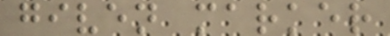given marker
